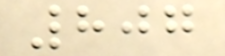807
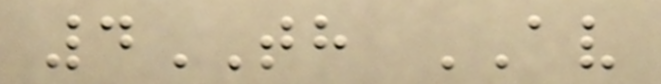4TH AV
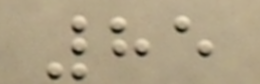85
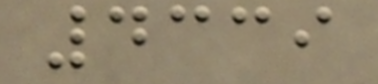4339
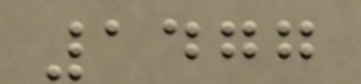1477
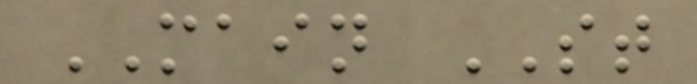MAIN ST
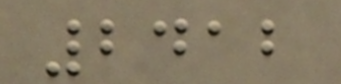2412
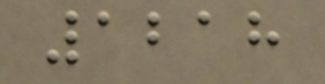1218
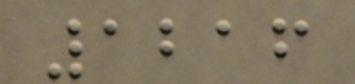1216
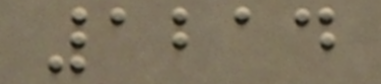1214
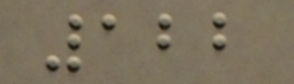122
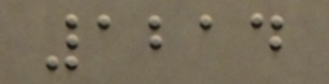1214
